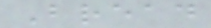Bread
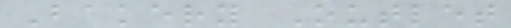Bakery Outlet
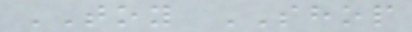TOY SHOP
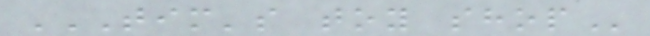TIM'S TOY SHOP
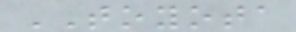TOYOTA
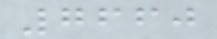7660
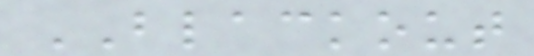BLACKOUT
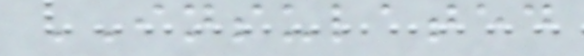INSULATED
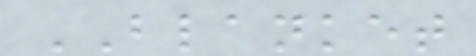BLANKET
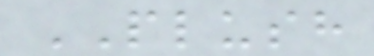PLUSH
